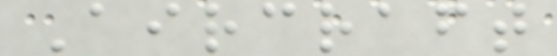Aircraft
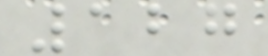127
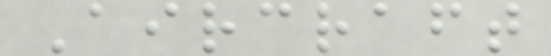Aircraft
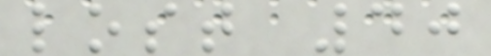lost 40
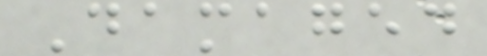Damaged
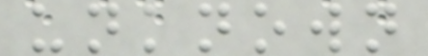unknown
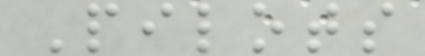Pilots
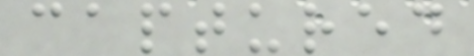captured
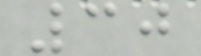30
